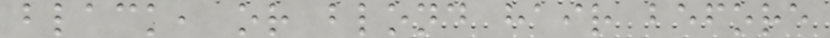black, or blond hair before
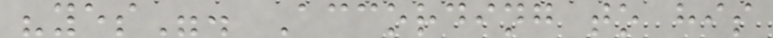"yes". According to his
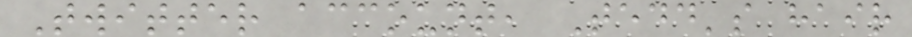Twitter account, Tedd's hair
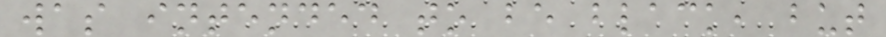was intended to be black, but
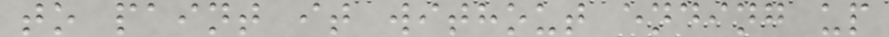to paint it without ending up
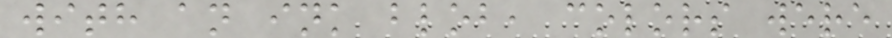with an ink blob, colors were
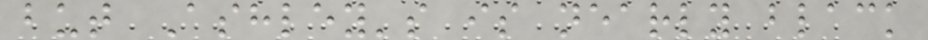but Ashley's is nearly black
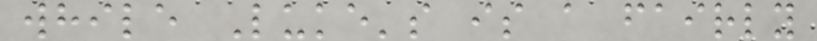while Luke's is a fairly
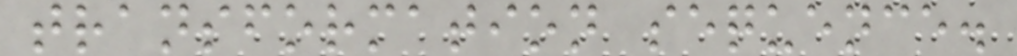transformation sequence.
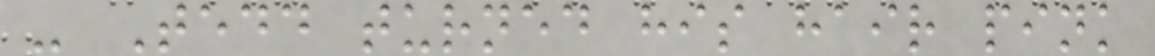- Tedd turned his hair pink
